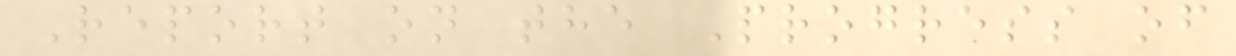Report on the Progress of
